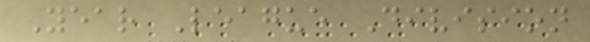Year League Division
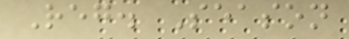Reg. Season
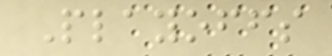Playoffs
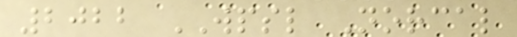2022 WPSL Norcal
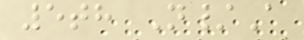5th N/A
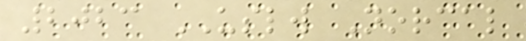2023 USLW Norcal
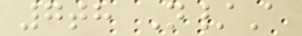7th N/A
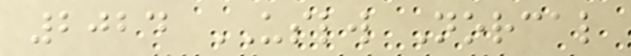2024 USLW Norcal
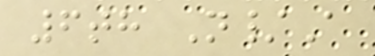6th N/A
